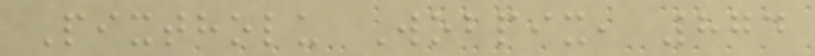Pixtholu Wobpix, 874
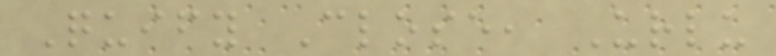Quify Close, Urlu
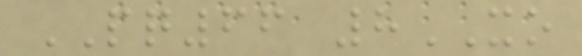PQ66 8XO
